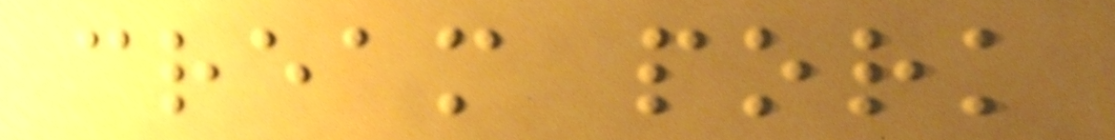cream pork
